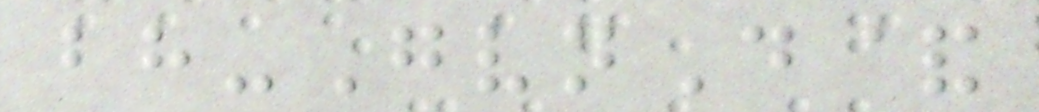bh-GvnD&
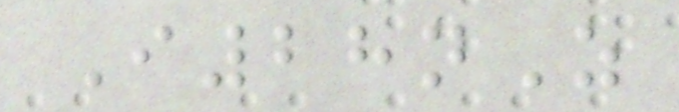I28nZ
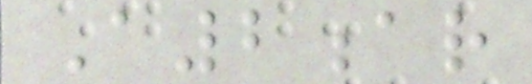A2ar
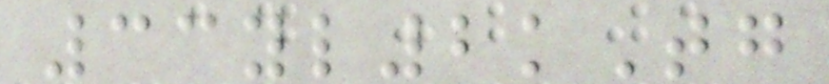33yl2kTg
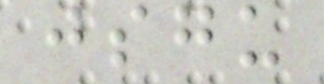jsgu
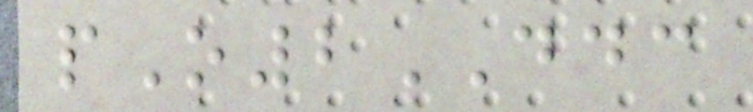pO2DDC
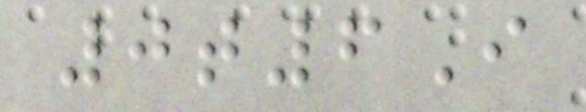0t6I
